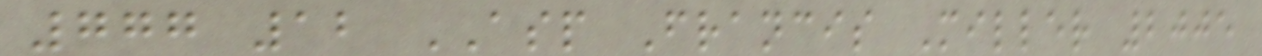777 12 ASP Francis Miller 2005
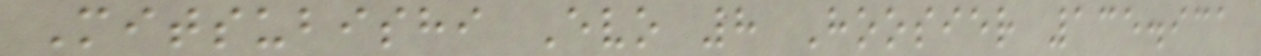Mitsubishi Evo 8 Hoosier 135.931
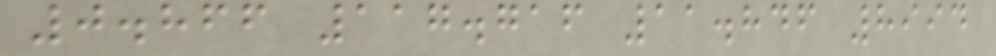0.866 117.716 11.846 8994
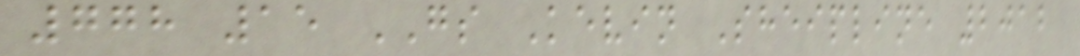778 15 GS Kevin Sheipline 2012
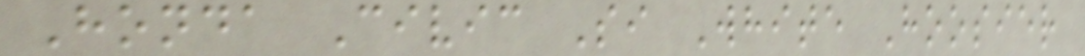Honda Civic Si White Hoosier
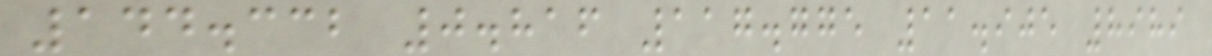144.332 0.816 117.775 11.905 8989
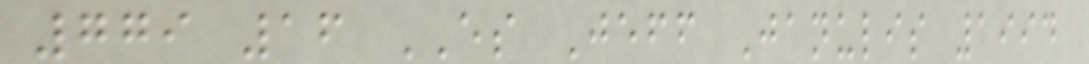779 16 ES Jeff Janulis 1994
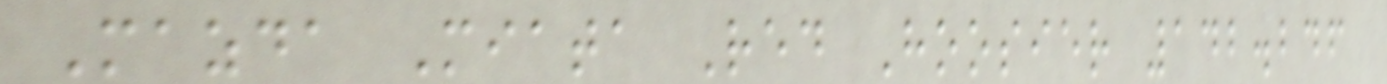Mazda Miata Red Hoosier 142.246
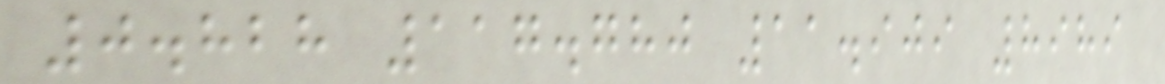0.828 117.780 11.909 8989
